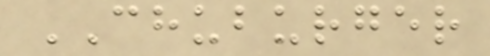CHUBURGER
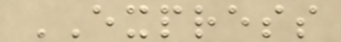EXPRESS
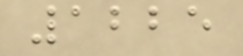1225
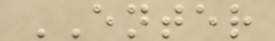ENTER
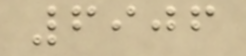6906
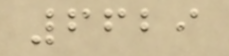6629
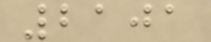2101
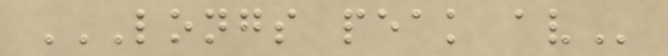LONGS PEAK AV
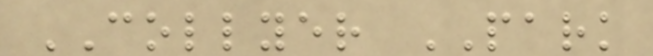COLLYER PARK
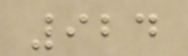924
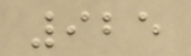925
